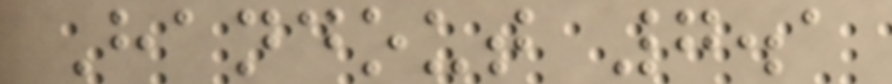Handout 7.1
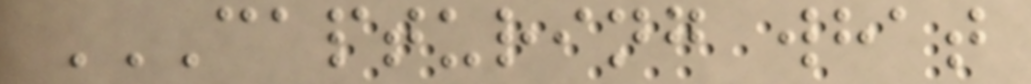CAPTURING WHAT
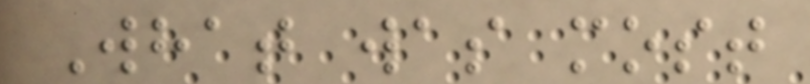What was most
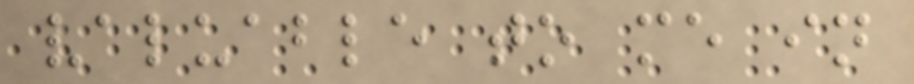valuable to me in
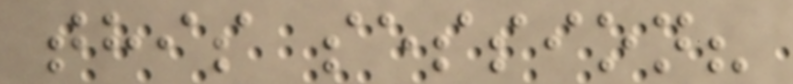this session?
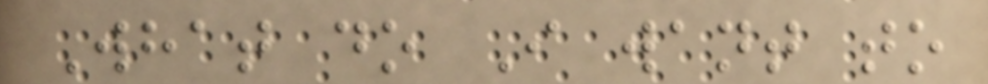What do I want to
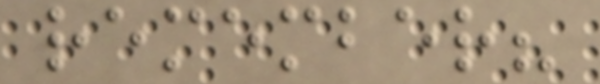remember?
